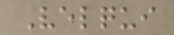Velqui
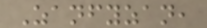Zanfyzan,
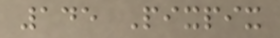145 Pixpix
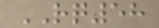RQ58
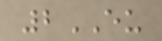2EU
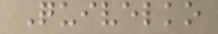Quivelko
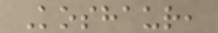Koshaur,
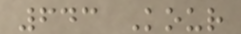643 Kour
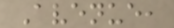Avenue,
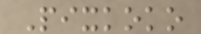Pixkoko
